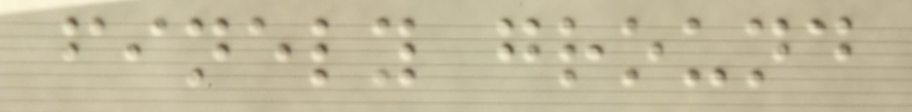finely ground
